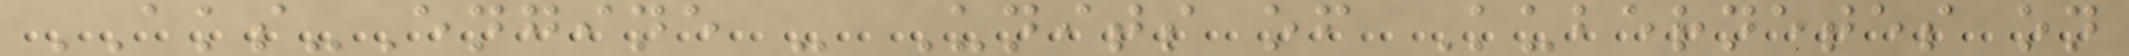AKS-Engine - Units of Kubernetes on
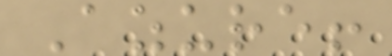Azure!
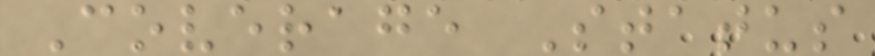Coverage Status
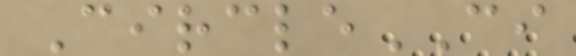CircleCI
